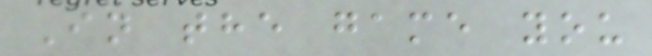In the game you
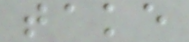take
